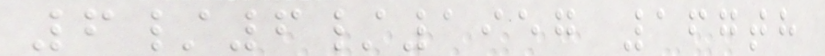6/6/1957 167th
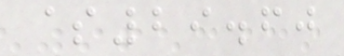$29.60
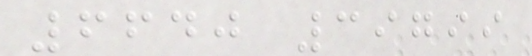6640 39799
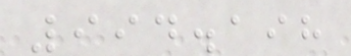994.198
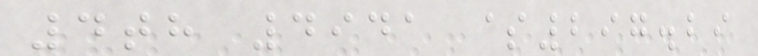4th 4941 $297.29
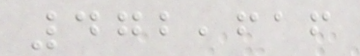472,616
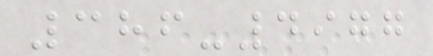386-4977
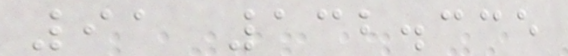91 132.335
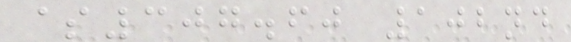$307.60 102nd
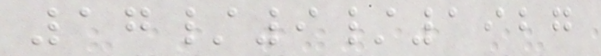17/9/1927
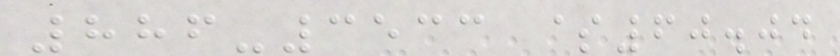886-3533 $60.04
